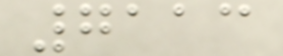7113
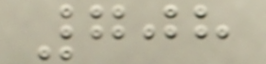708
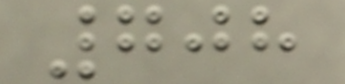708
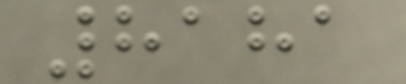8181
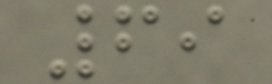69
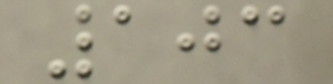103
